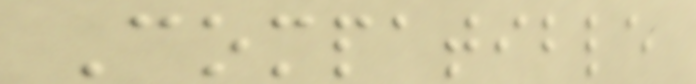Compatible
